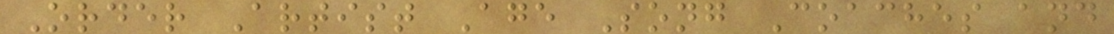Order Artist Age Song Coaches and
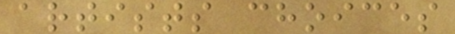artists choices
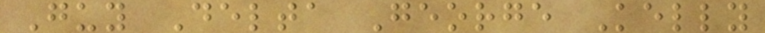Guy Delta George Kelly
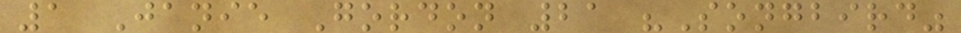1 Janie Gordon 21 "Songbird"
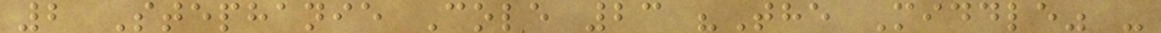2 Stephanie Cole 23 "The Middle" -
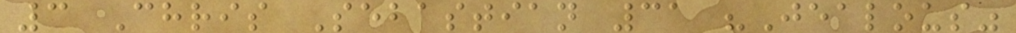3 Chris Sebastian 31 "Jealous"
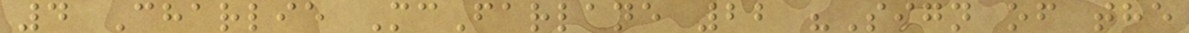4 Charlie McFarlane 22 "Sign of the
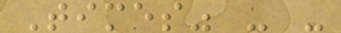Times" - -
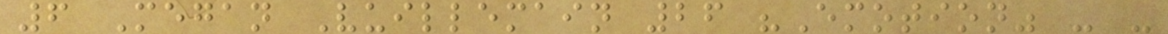6 Megan Vuillemain 26 "Emotion" - -
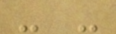- -
